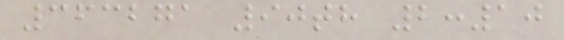363271 90th 2:10
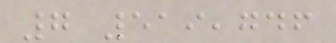7 519,746
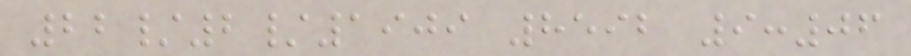22/2/1909 8592 9:06
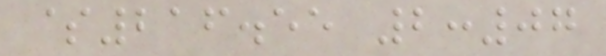$216.55 2:07
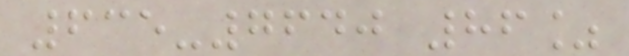635-7640 86%
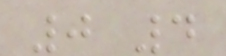0 4
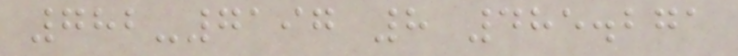782-7197 8 485.271
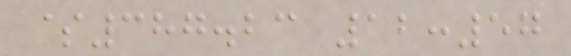$387.23 12:57
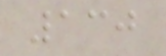130
